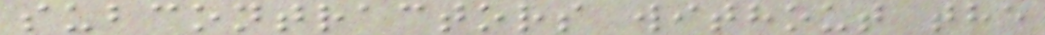subcontractors without the
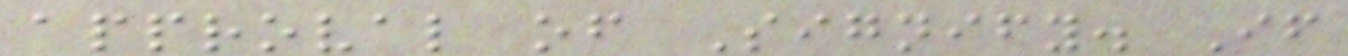approval of Signify. If
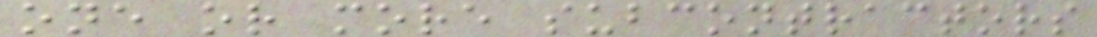one or more subcontractors
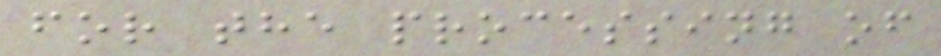for the processing of
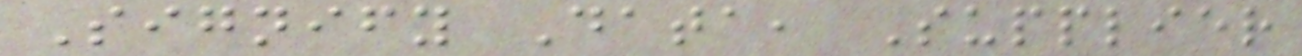Signify Data, Supplier
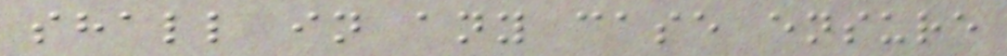shall in any case ensure
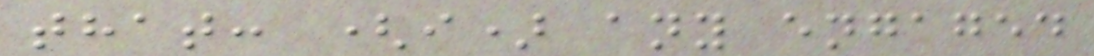that: (i) any engaged
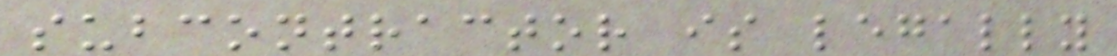subcontractor is legally
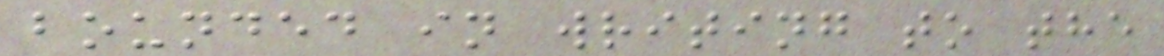bounded in writing to the
